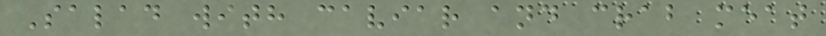Salad with caviar and crab meat
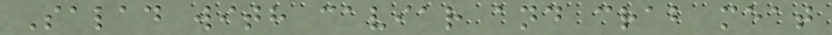Salad with caviar and crab meat
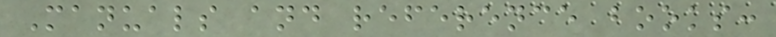Manuals and reference books:
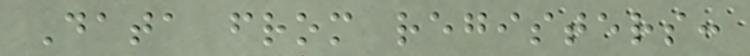Data from registers:
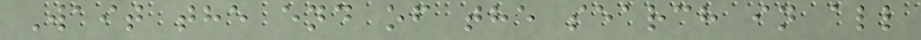Wait the end of the search in all
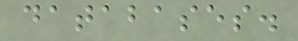databases.
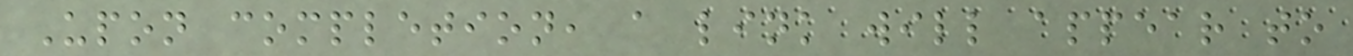Upon completion, a link will appear to
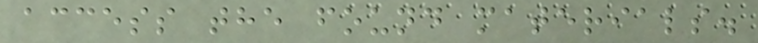access the found materials.
